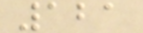121
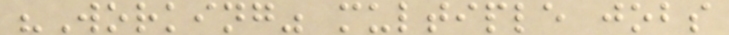"Working" multiple jobs
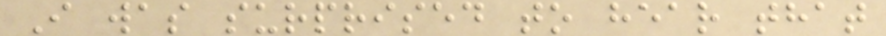I was surprised to hear that
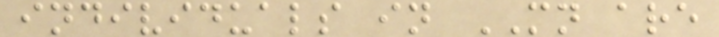individuals in MN are
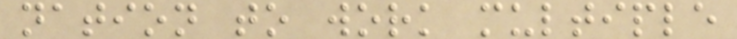nation to work multiple
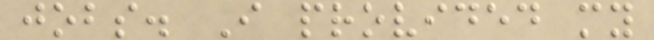jobs. I provided my
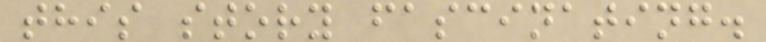this story fascinating.
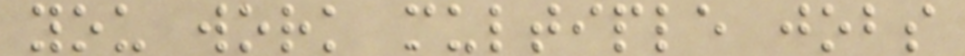you work multiple jobs
